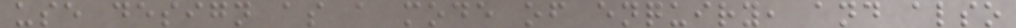use design as a mode of enquiry, and also
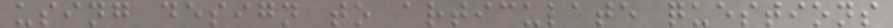using design to articulate questions
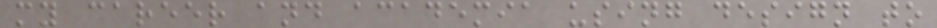my career and academia using design to
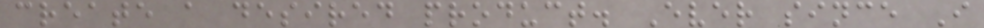create a desired product. Ever since I
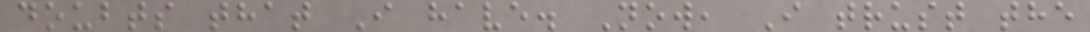doubts that I have. Now, I trust the
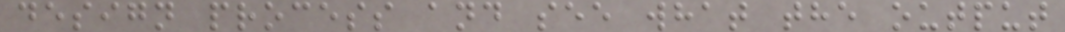design process and see what the output
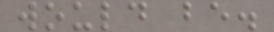would be.
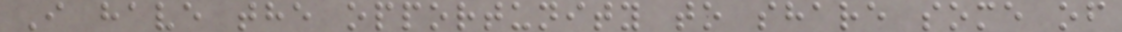I have the opportunity to share some of
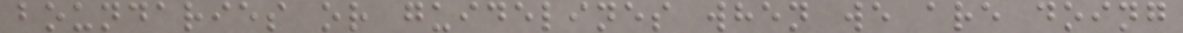boundaries or guidelines when we are doing
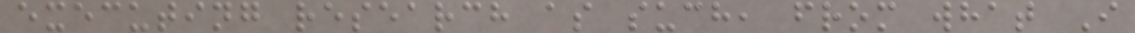executing research as such, from what I
